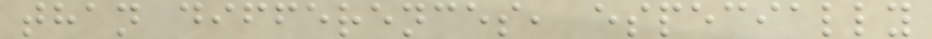than differences, especially
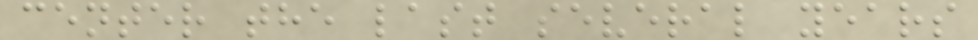center the last several years
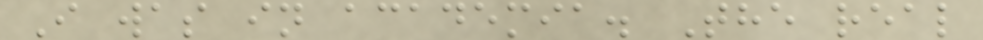I was in academia. The real
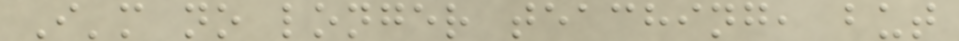I'm no longer teaching, but
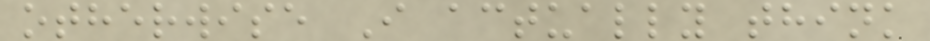otherwise I actually think
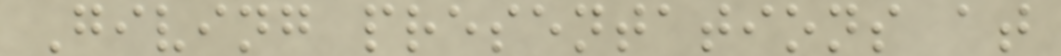Giving presentations at
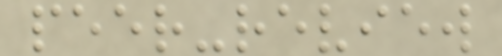peer-review
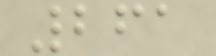261
